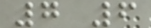7 6
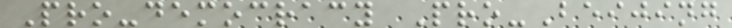Pro-democracy Pro-Beijing
